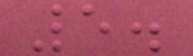5.
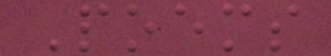Poems
